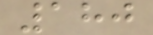180
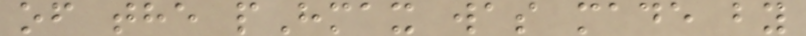of the pHmax was made by
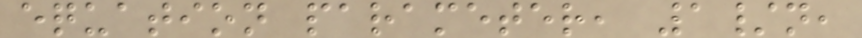equation parameter, 1/n,
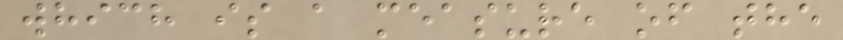which is a measure of the
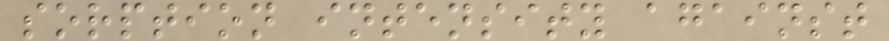sorption intensity against
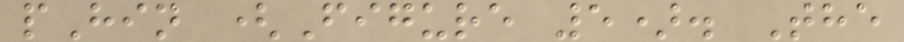pHin (Figure 5). The
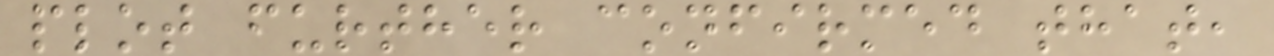plot further confirmed that,
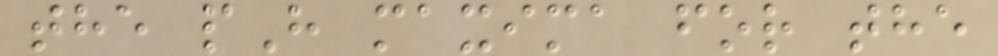the pH maxima for the
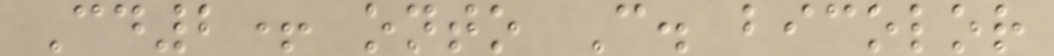Cd2+ onto C. bicolor
